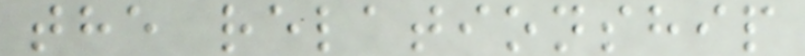the relationship
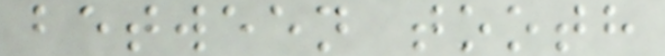between tooth
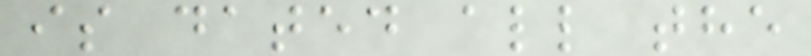is dated all the
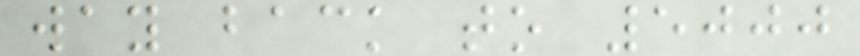way back to 5000
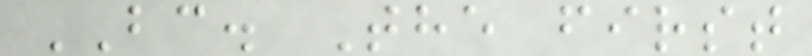BC. The first
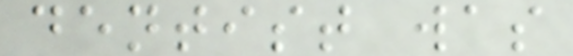dentist was
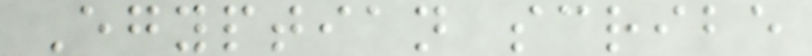Egyptian scribe
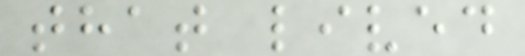that lived
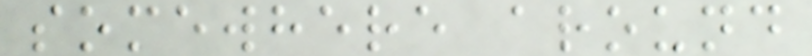somewhere around
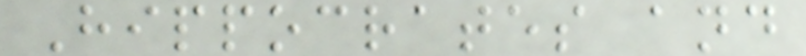Hippocrates and
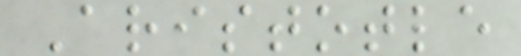Aristotle
